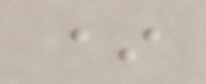*
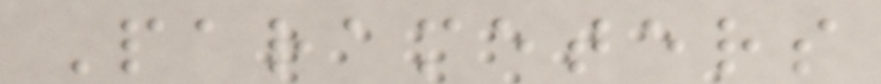Parameters
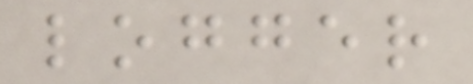logger
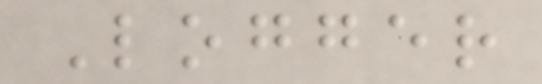Logger
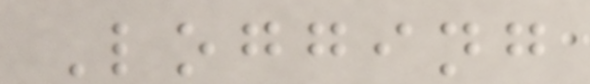Logging
